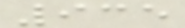935
